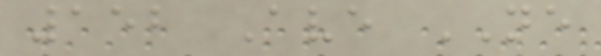152 Ave NE
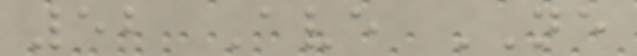52 Ave NE
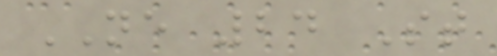NE 24 St
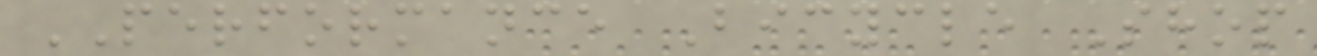PERFORMANCE Bicycle Shop
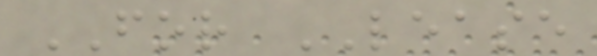FOR LEASE
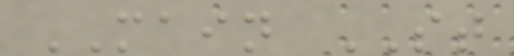MAIN ST
